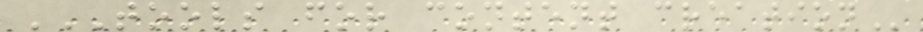TOOLS FOR CONTENT CREATION
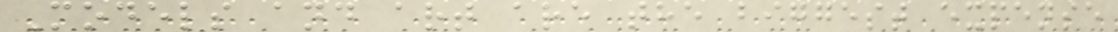Models and art are the biggest expense
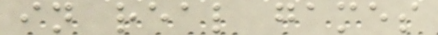in real games
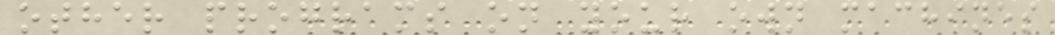other programs on your own machines
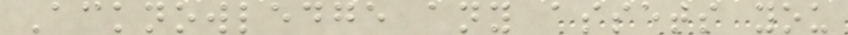Acknowledge any assets you
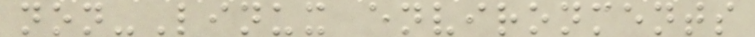non-Linux environments
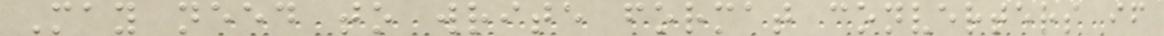May need to write format converters if
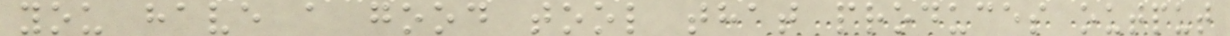you have a good tool that produces output
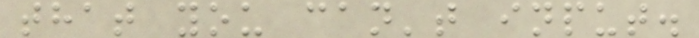that you can't input.
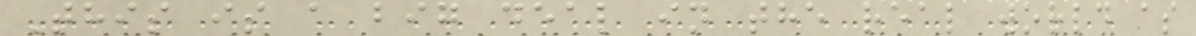This is a big deal in the real world as
